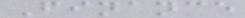Finance
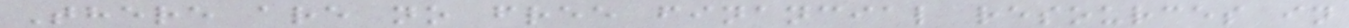There are no free financial resources in
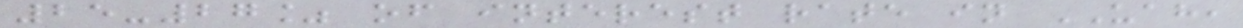25-27% of interest rate in UAH,
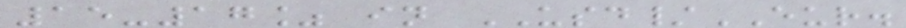15-17% in USD/EUR.
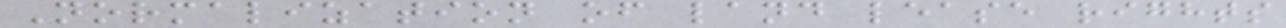Normalization of land lease rights
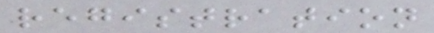registration
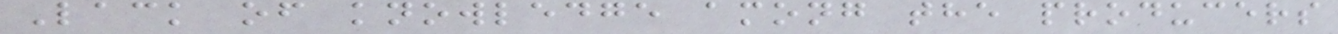Lack of knowledge among the producers
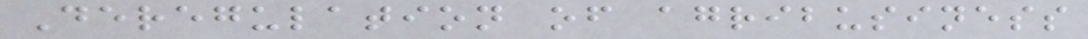Deregulation of agribusiness
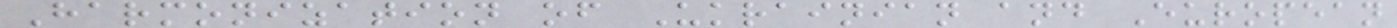Harmonization of Ukrainian and European
